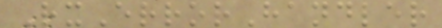RxErrorHandler
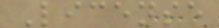License
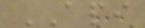API
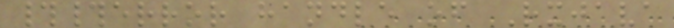##error handle of Rxjava
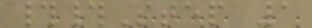##Step 1
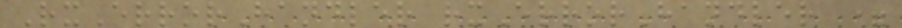RxErrorHandler rxErrorHandler =
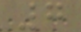7
